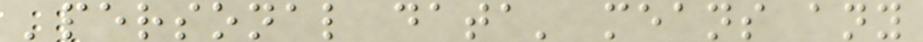'personal data' means any
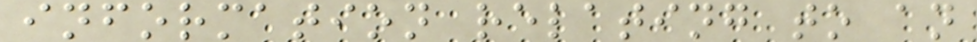information relating to an
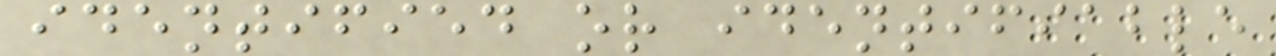identified or identifiable
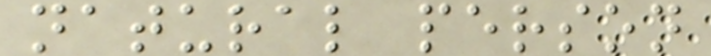natural person
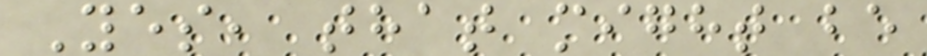Yes, that might be
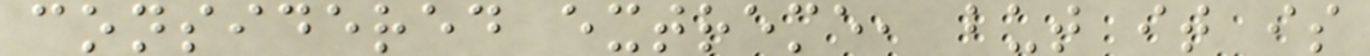considered extreme, but it is
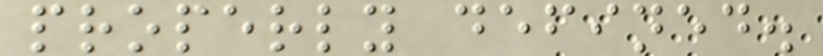properly defined.
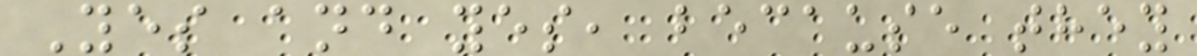Yes and yes, because they
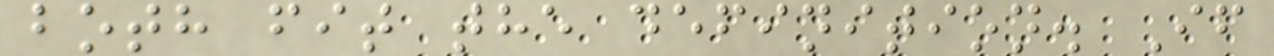both fit the definition. If
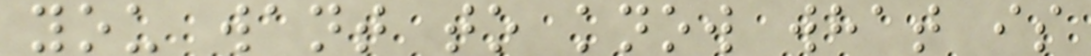you want to know what is
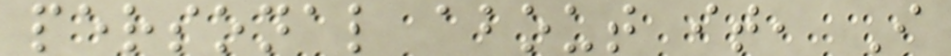personal about it, I
